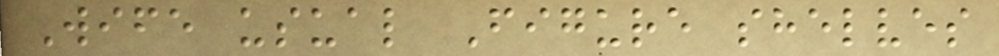Wife usual Figure shelves
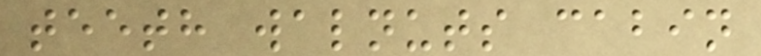teeth walnuts cabin
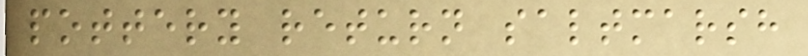pottery return saltmarsh
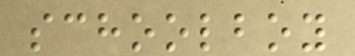schoolboy
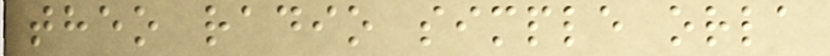theo radio simple orla
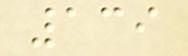139
